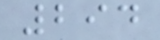294
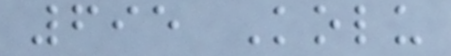695 Kolu
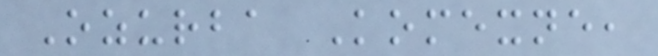Ozurba Komexne,
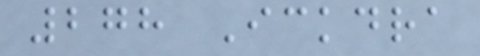278 Ickdra
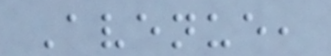Avenue,
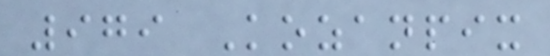979 Kozanpix
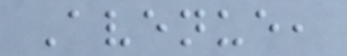Avenue,
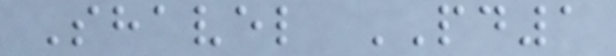Shavel PD1
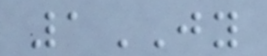1JY
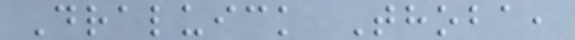Draluick Thoba,
